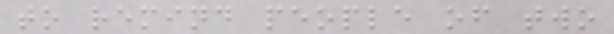to remind people of two
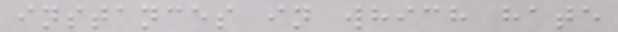instances in which hate
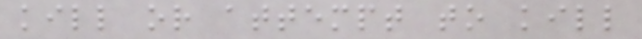kill or attempt to kill
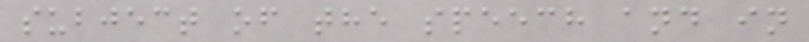subject of the speech and in
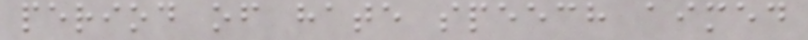period of hate speech aimed
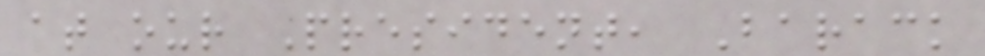at our President, Barack
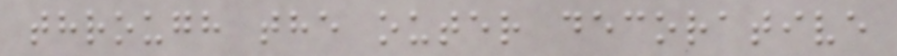through the outer decorative
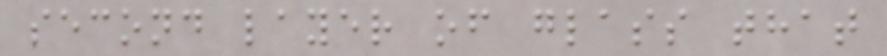second layer of glass that
